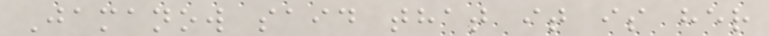Jamanow said that it is her
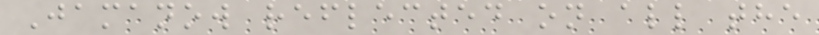Jamanow reflected on all the
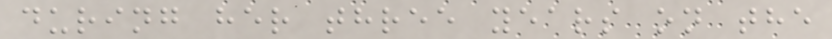during her three years on the
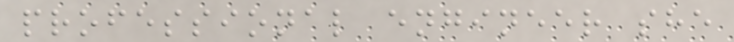professional engineer she
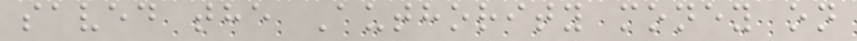saved the Authority money on
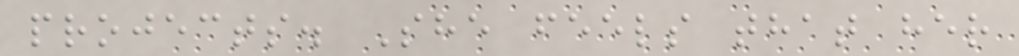projects. She feels that her
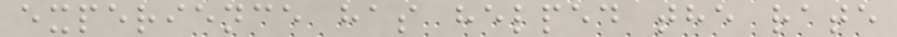experience has helped the rate
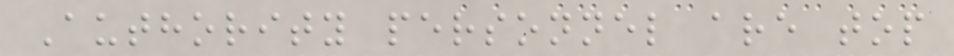Authority personnel are top
